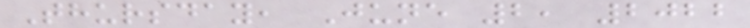Thursday, June 2, 2022
